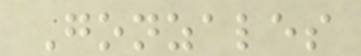Gonzales
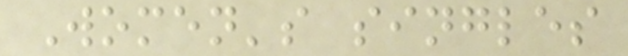Women's singles
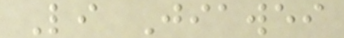Li Jiawei
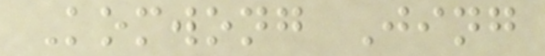Komwong Jing
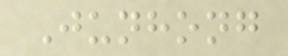Junhong
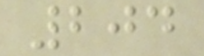204
